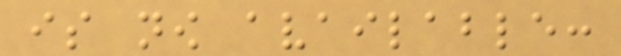is now available:
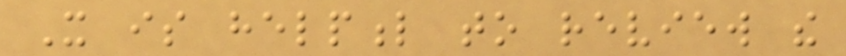It is helpful to review the
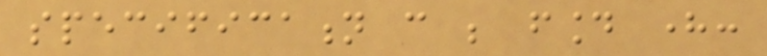specification can be found here:
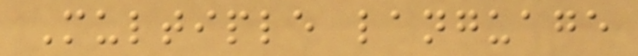Multiple language
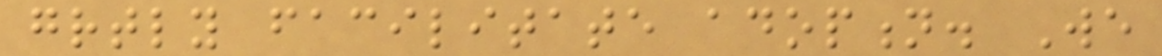greatly facilitate adoption. We
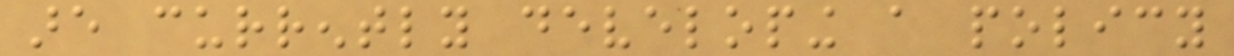are currently developing a policy
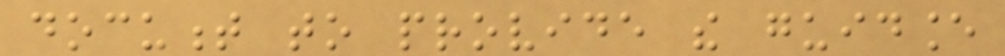document to provide the guidance
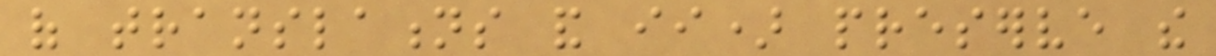of translations and ii) preserve the
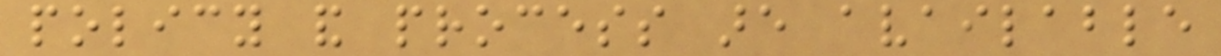policy and process are available
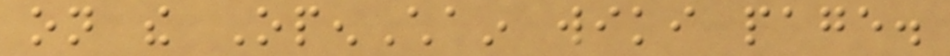on the OpenChain wiki page.
